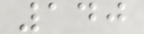140
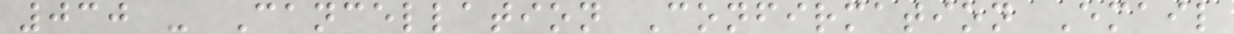030 - Cancellation Confirmation Email
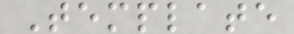Template
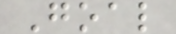Goal
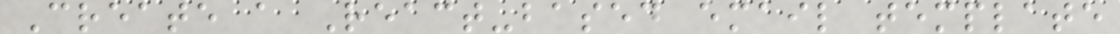Create a React-based email template
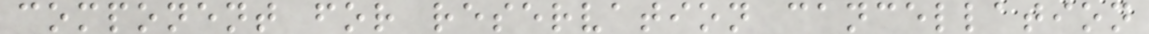component for reservation cancellation
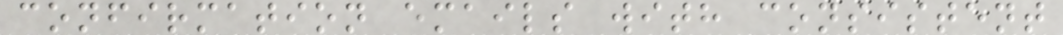confirmation emails with consistent
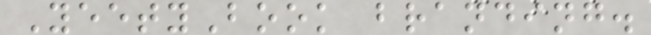YeetyBook branding.
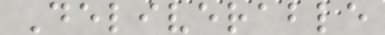Deliverable
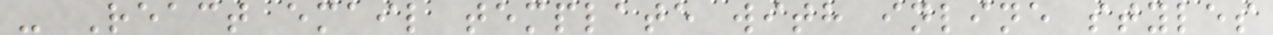- React email template with inline styles
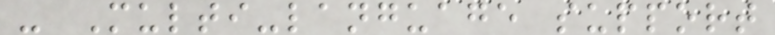- Multi-language support
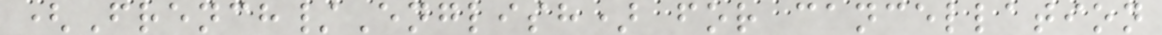(French/English) for cancellation
